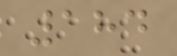184
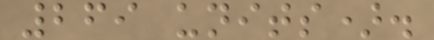269 units).
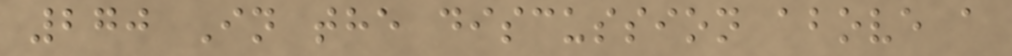270 In the discussion above a
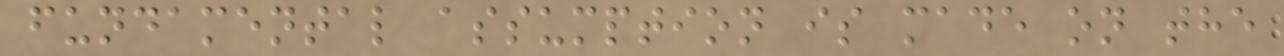fundamental assumption is made on the
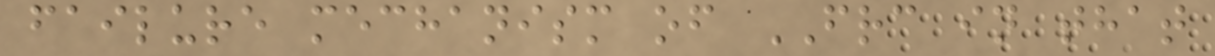failure mechanism of FRC in that
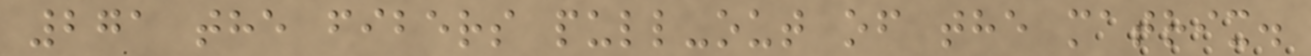271 the fibers pull-out of the matrix.
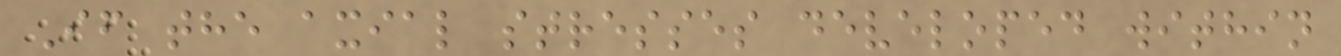If the axial stresses developed within
